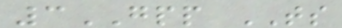3GPP TS
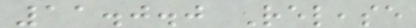11.0.0 Release
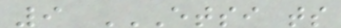9 ETSI TS
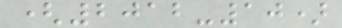(2012-10)
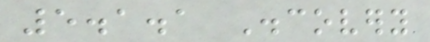5.1.1 Discovery
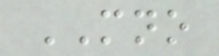MNO
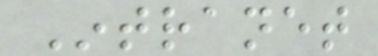Intranet
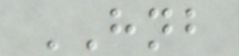HNB
